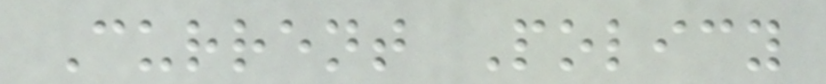Current Policy
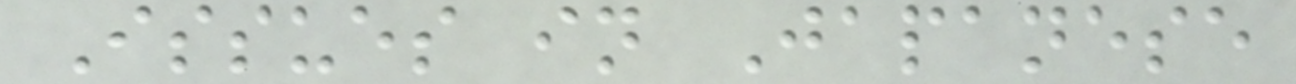Issues in Japanese
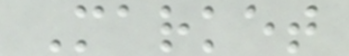Market
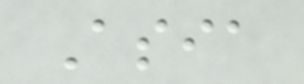Asia
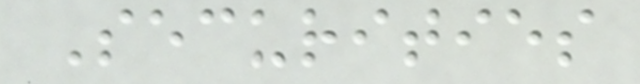Securities
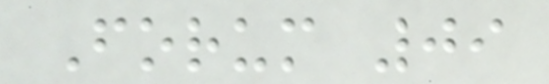Forum 09
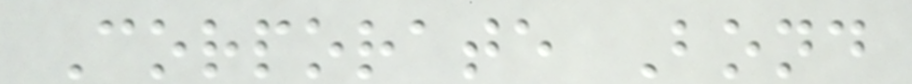Corporate Bond
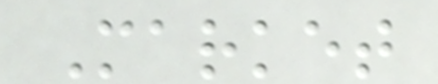Market
